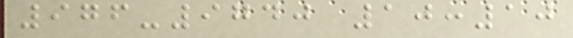976-9740 10:10
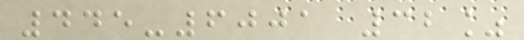445-6001 32%
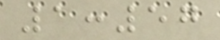1:57
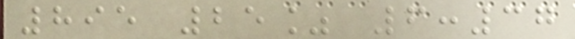895 25% 6:37
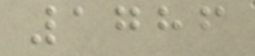1786
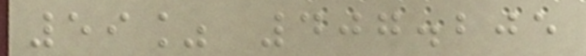59% 407.205
